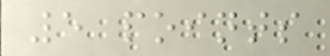5 points
